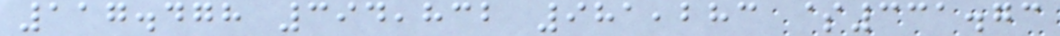117.478 394,832 981,283 $331.73
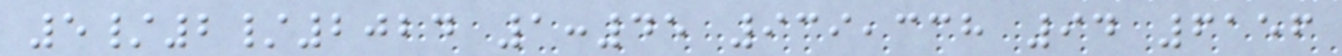5/2/2024 1:45 939,338 94 6156
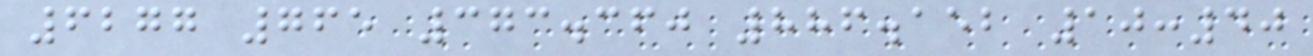6277 765 373.360 886.152 10:40
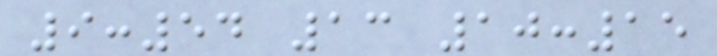9:54 13 10:15
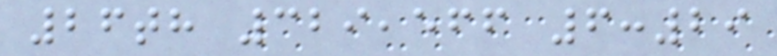26th 329,566 6:29
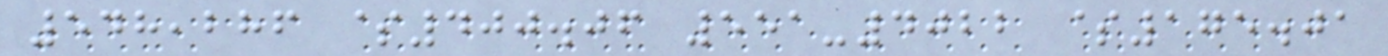548,286 $400.06 551-4022 $175.01
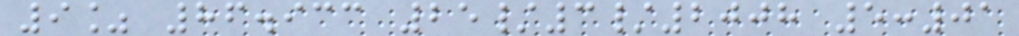9% 86.933 25/3/2008 5:01
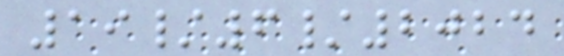19/6/2024
